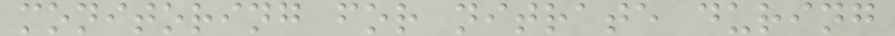monitoring for nitrate during
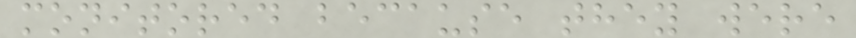monitored because they were
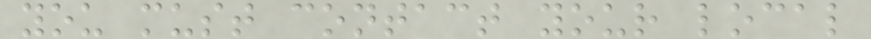you must contact your local
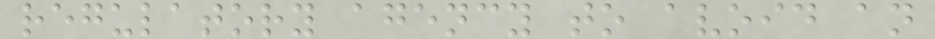regulatory agency to avoid an
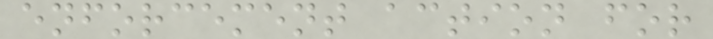enforcement action for
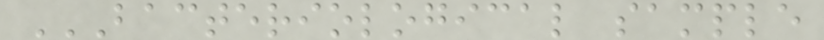BACTERIOLOGICAL SAMPLE
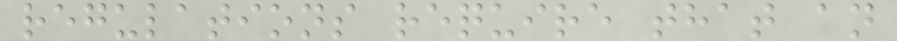regulations require that an
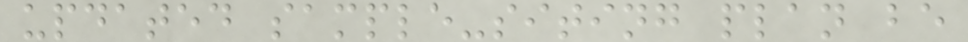updated sample-siting plan be
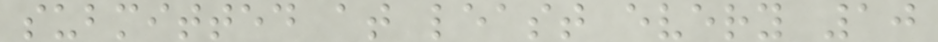submitted at least every 10
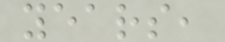years,
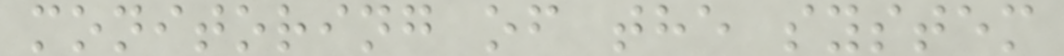monitoring of the system
